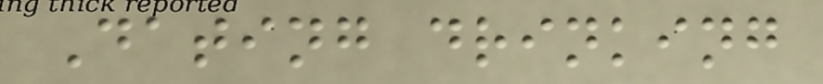Dating drinking
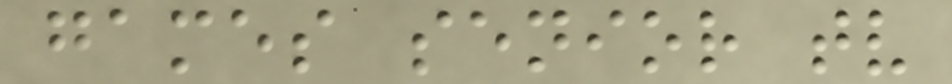games senior tv
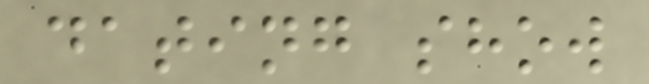dating show
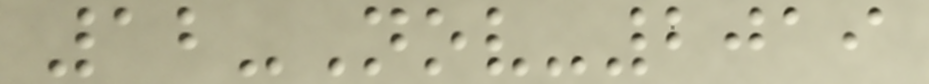12-Nov-2019
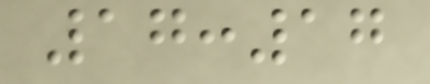17:17
